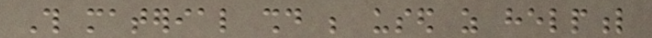This material should be used as helpful
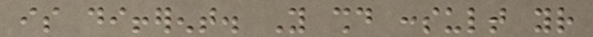is different. You should consult your
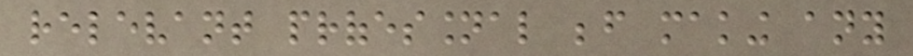relevant professional before making any
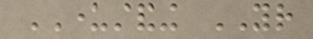UNDERSTANDING YOUR
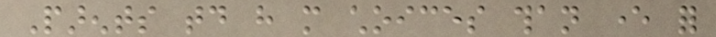Parents today have more choices than ever for
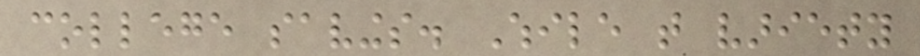college savings. While that variety
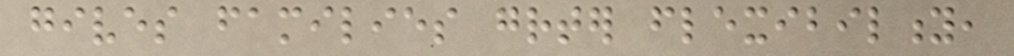gives families greater flexibility,
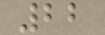22
